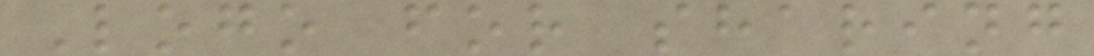Logo for sharing
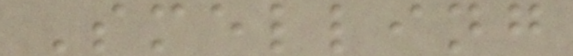Smelling
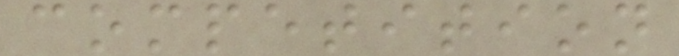competition
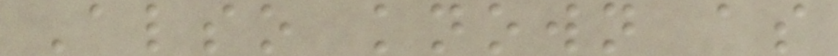Also known as
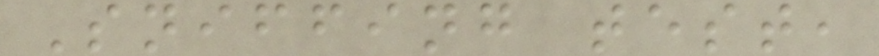Sniffing test,
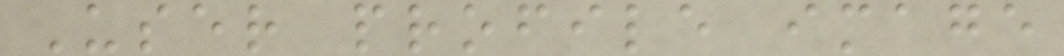User profile image
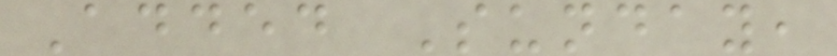Added Sunday,
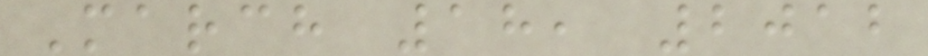March 18, 2012
